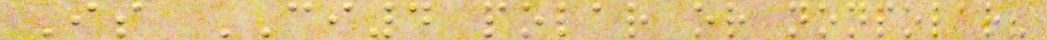Is CI4 polar or nonpolar?
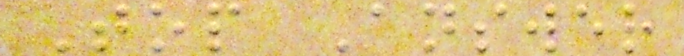Top Answer
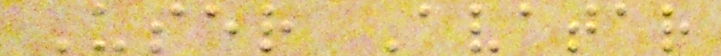User Avatar
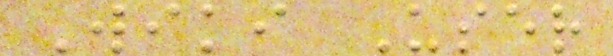Wiki User
